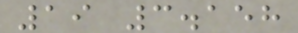19 3.158
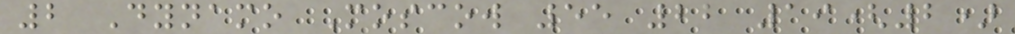2 Dynamo Moscow 55 22 19(2)
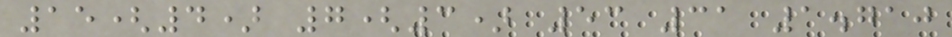15(4) 7(3) 53 31 1.710
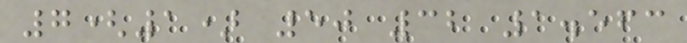7(1) 50 32 1.563
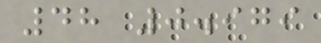48 0.979
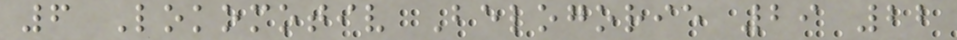6 Lokomotiv Belogorie 29 22
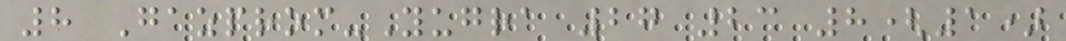8 Gazprom-Yugra 27 23 8(1)
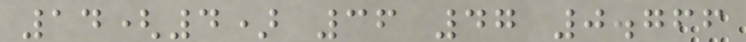14(4) 36 47 0.766
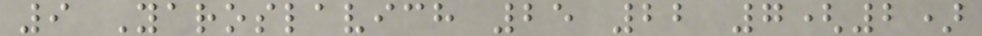9 Yaroslavich 25 22 7(2)
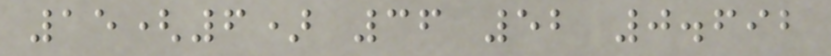15(6) 36 52 0.692
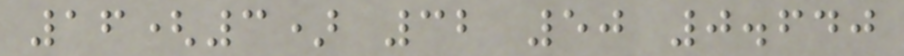16(3) 32 50 0.640
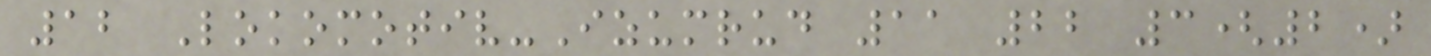12 Lokomotiv-Izumrud 11 22 3(2)
